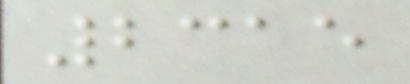2315
